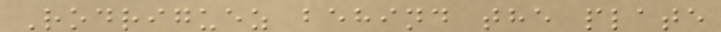Rodriguez behind the plate
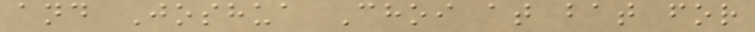and Joshua Choi at bat for
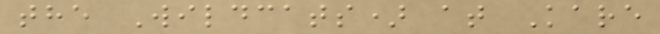the Wildcats) at Kare
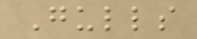Gulls
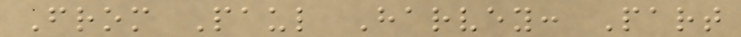From Paul Harvey: Part
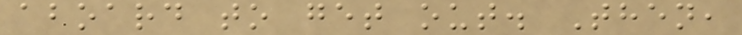aboard to get out. Then,
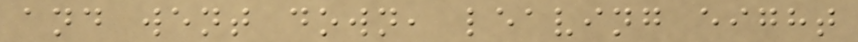and went down, leaving eight
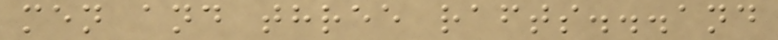men and three rafts...and
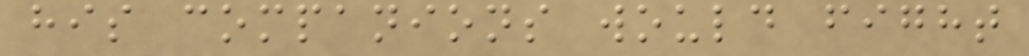his companions would fight
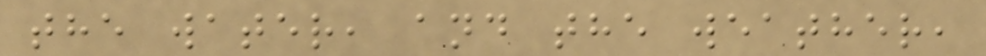the water, and the weather,
